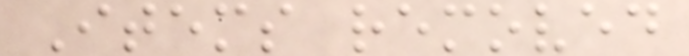Items removed
